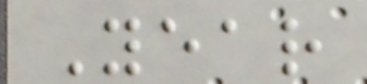Year
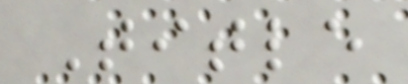Title
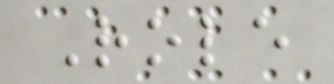Role
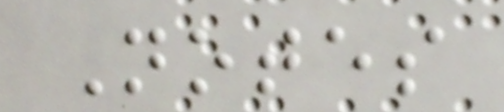Notes
